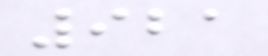921
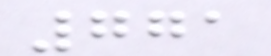771
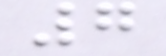7
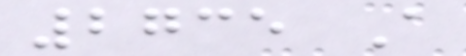2735 A
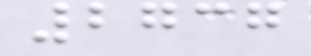2737
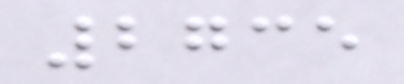2735
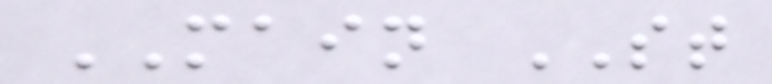MAIN ST
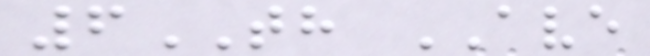6TH AVE
